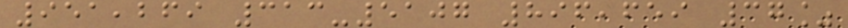951,269 313-5107 896,659 37%
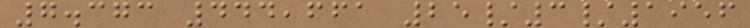7.373 444,661 25/3/1956
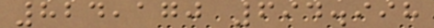824,170 694.998
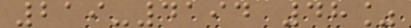219-4194 48%
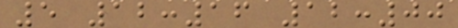5 12:16 12:00
